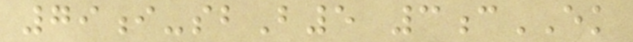79i-sbB5 3cEK
